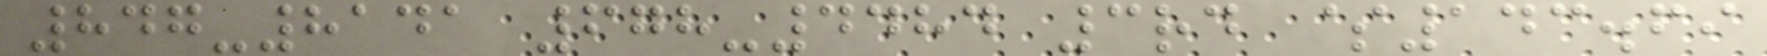847-8141 678-4484 3rd $143.69
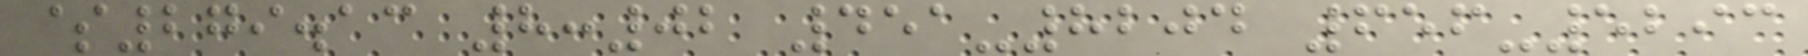$279.13 8:02 451-8204 656-5293
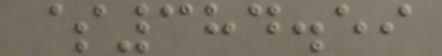$384.59
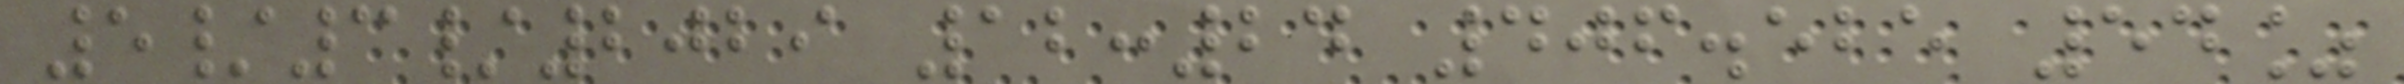5/3/2029 12:24 406.525 54%
